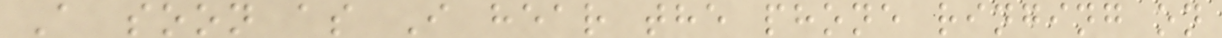A soon as I hear the phone ringing on
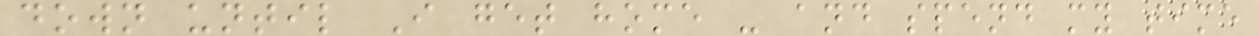down until I get home - and spend my time
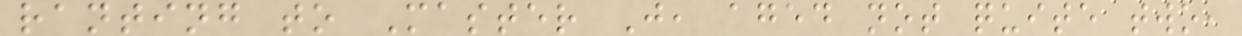ranting to Master J, aged not quite two,
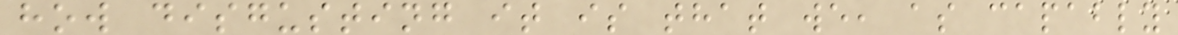how disgusting it is that we, as capably
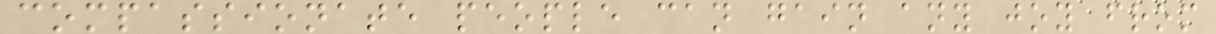compassionate people can gain any joy from
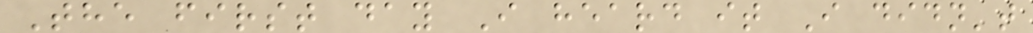The first day I heard it I didn't
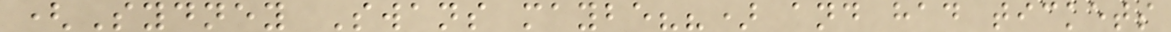(Sydney Swans maybe??) and had tickets
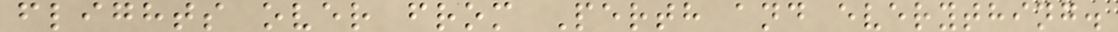flights over from Perth and everything.
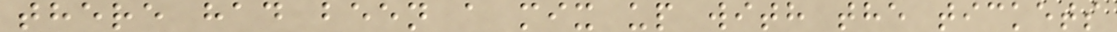there had been a mix up with the tickets
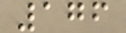176
